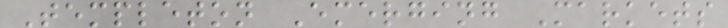Templeton Emerging Markets
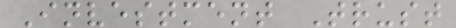Investment Trust
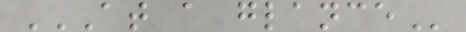AT A GLANCE
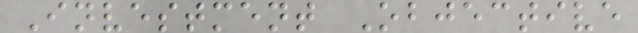Investment Objective
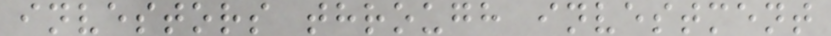investors through investment
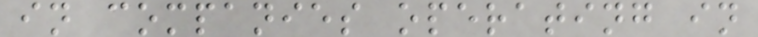in companies operating in
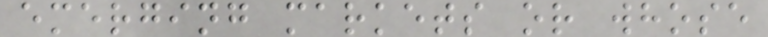emerging markets or whose
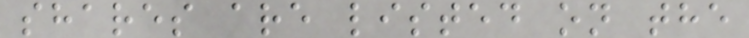shares are listed on the
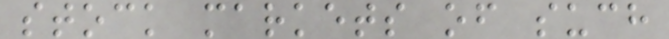stock markets of such
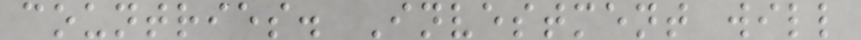countries. Investment will
